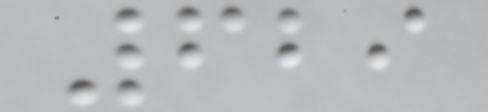629
